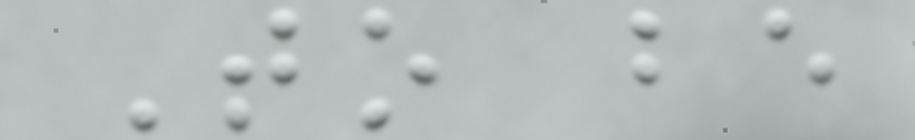To be
